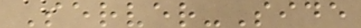Server-Side
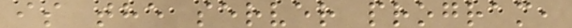is the server program,
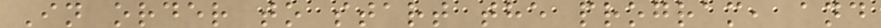In order to start the program, and
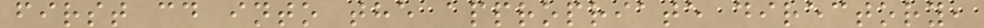first cd into the appropriate directory,
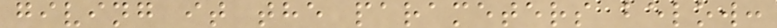giving it the parameters below:
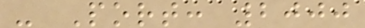- Port: 2000
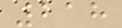218
